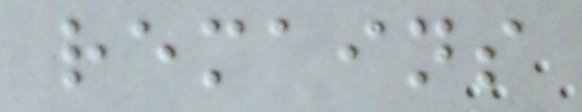remains
